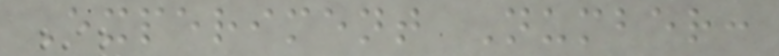Experiment Number:
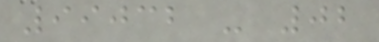99032 - 02
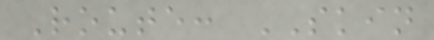Route: SKIN
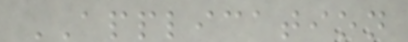APPLICATION
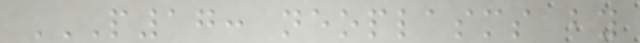P17: NEOPLASMS BY
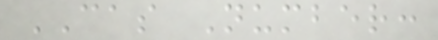CAS Number:
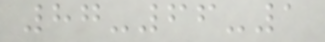87-66-1
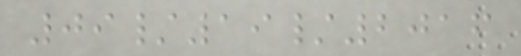09/19/2016
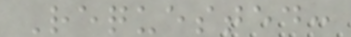Requested:
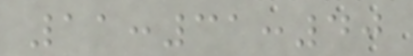11:31:40
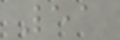51
